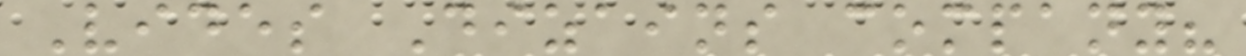Vides Dizains company?
